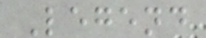Legend
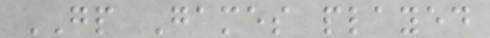GP Games played
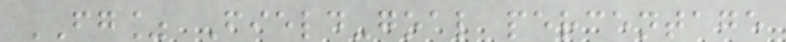FG% Field-goal percentage
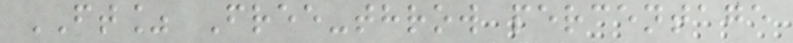FT% Free-throw percentage
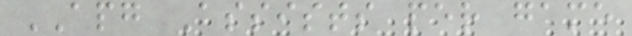APG Assists per game
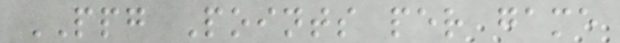PPG Points per game
